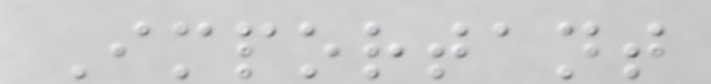Important
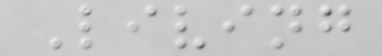Living
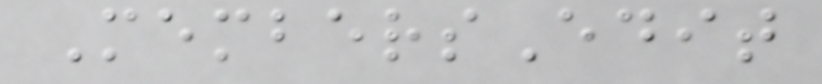MembersEdit
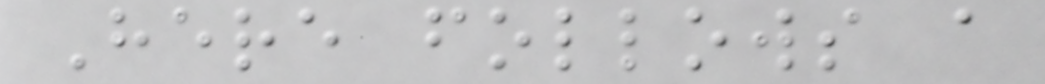Here follows a
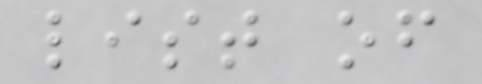list of
